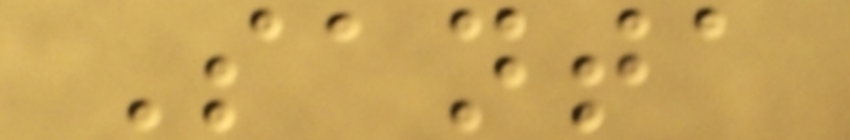Santa
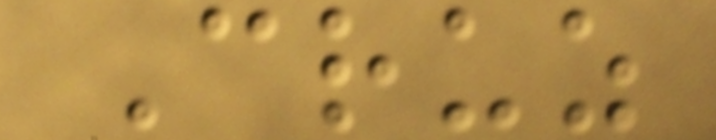Cruz
